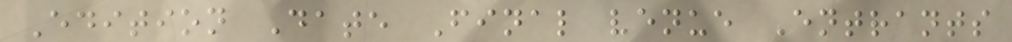Edition Date Final venue Entrants
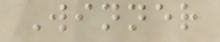Winner
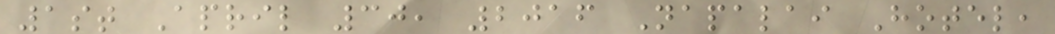1st April 30, 2016 Napalai Hotel,
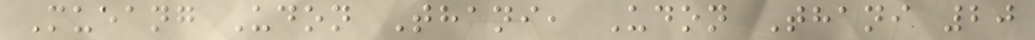Mueang Udon Thani, Udon Thani 20
